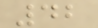42
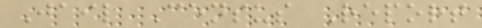Jail Census Report
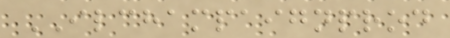ILCHAMPAIGNPROD
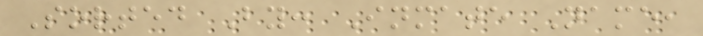Sorted By: Inmate Name,
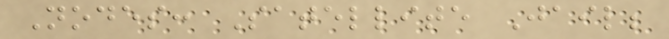Nodes: Satellite Jail;
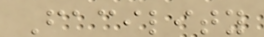Facility
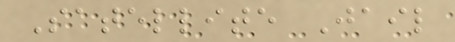Satellite Jail
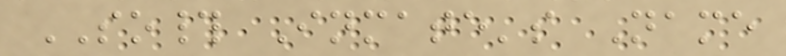SO# Inmate's Name
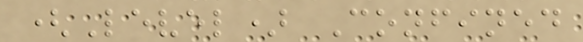(Level) Confined
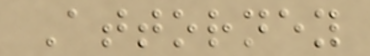Attorney
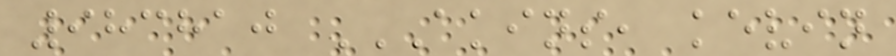983810 AKINS, KEVIN
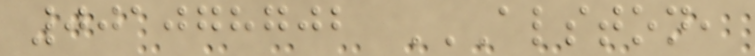001078702 ALSTON,
